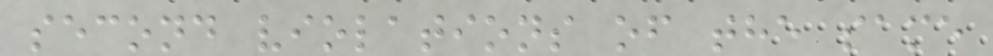second violations of the same
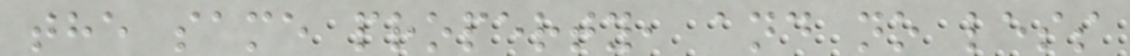the same property, and no less
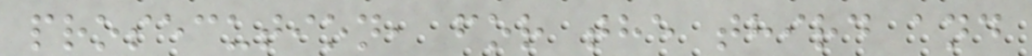prosecution, for the third and
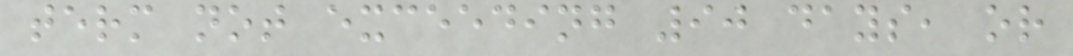term not exceeding 90 days, or
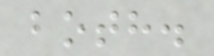both.
